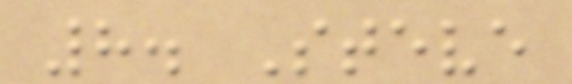8. Steve
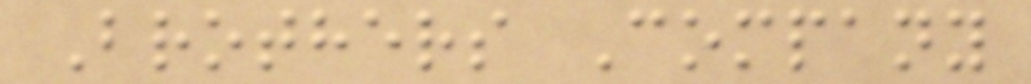Brothers Company
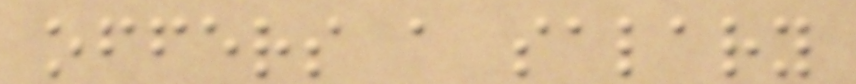offers a salary
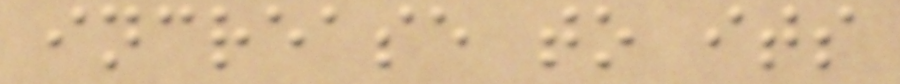increase to its
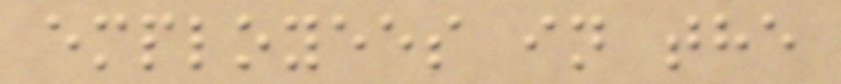employees in the
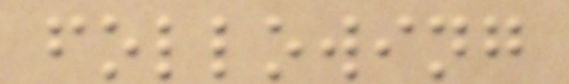following
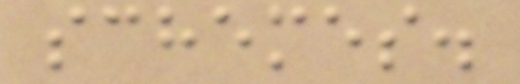schemes.
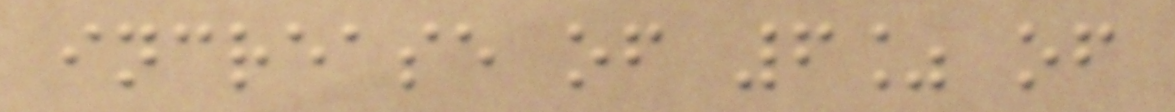increase of 6% of
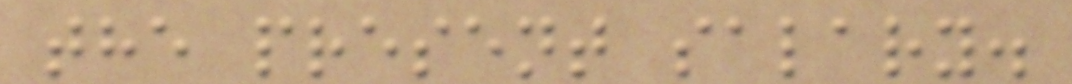the present salary.
